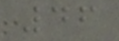46
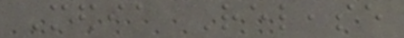Media Release
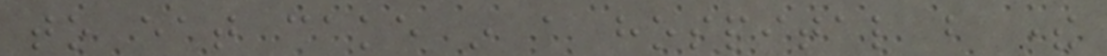to eat cake in a hospital but there
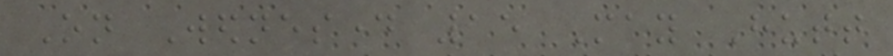On Wednesday 15 May Hutt
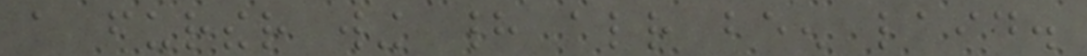a further wing had already been laid.
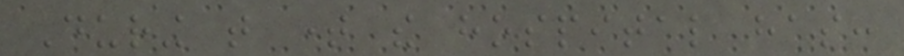During that time the hospital has:
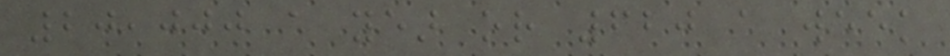20,000 a year or 620 a week
